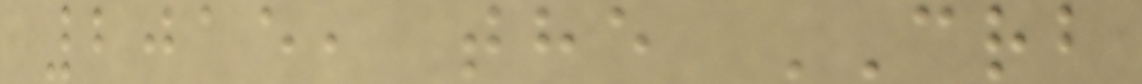2015, the CRB
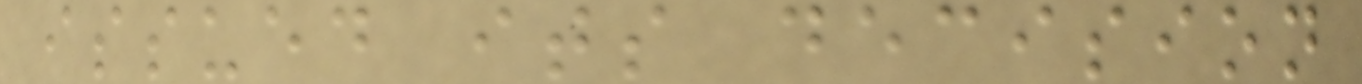issued its decision
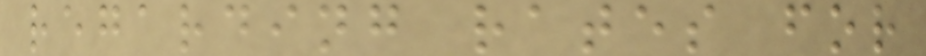regarding rates for
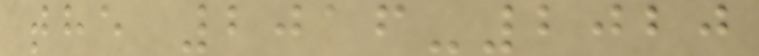the 2016-2020
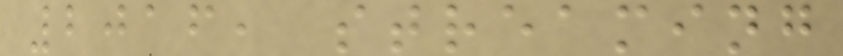2016, streaming
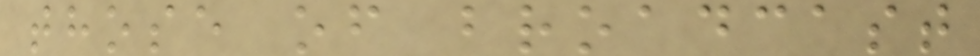those of broadcast
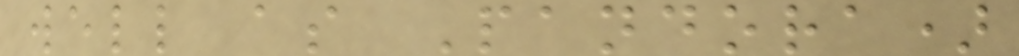well as Pandora)
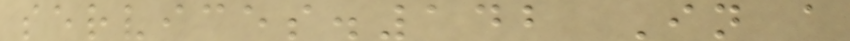services.142 In a
